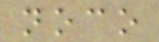noco
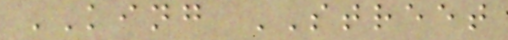KING STREET
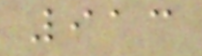913
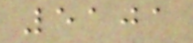5101
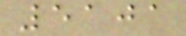5101
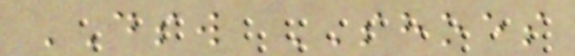DSW SHOES
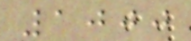1000
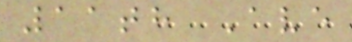11th Ave
